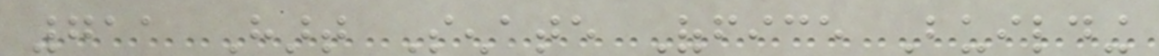711 Hart Senate Office Building
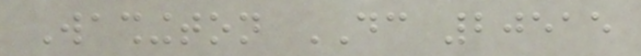Washington DC 20515
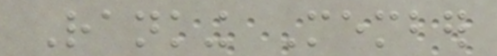Ranking Member
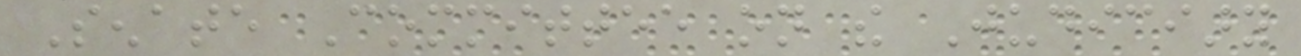Senate Committee on the Judiciary
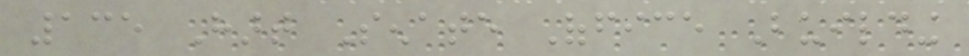135 Hart Senate Office Building
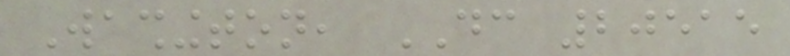Washington, DC 20515
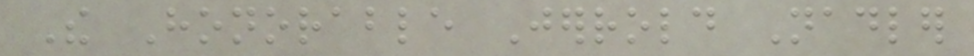The Honorable Jerrold Nadler
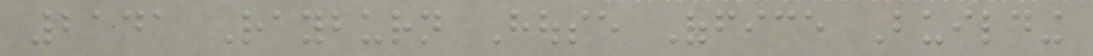2141 Rayburn House Office Building
